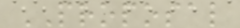PROPOSAL
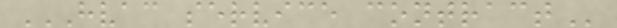HVAC SERVICE CONTRACT
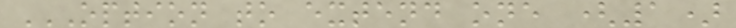OPTION TO EXTEND ONE (1)
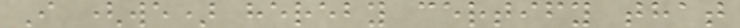I (we) hereby certify that
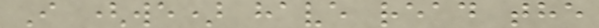I (we) have read the
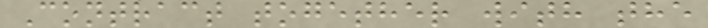Contract together with the
